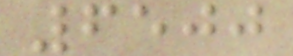6500
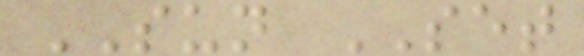SUN SET
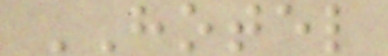HOTEL
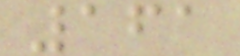161
